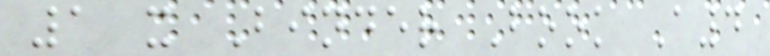1 x Binder Book A4
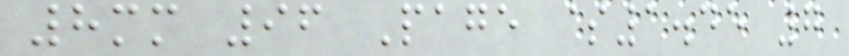8mm 96 Page $1.45 7
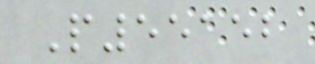P55152
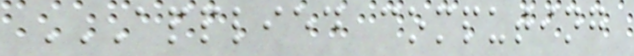APPLIED COMPUTING
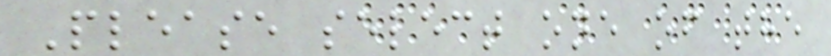Please select one of the
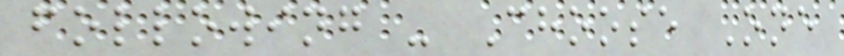following - Choose One
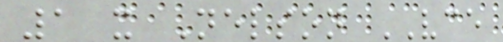1 x Nelson VCE
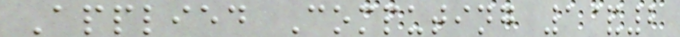Applied Computing 1&2
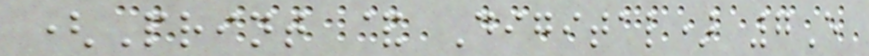(Print & Digital) 7E
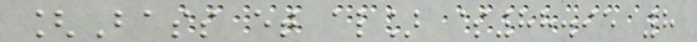[Bass et al] $88.95 8
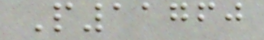P11760
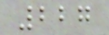227
